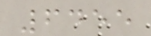6455
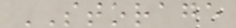STORAGE
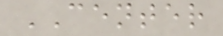CENTER
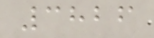3826
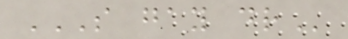S GAY DR
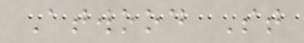Atwood St
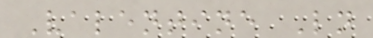Valentine Ln
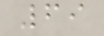69
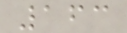163
